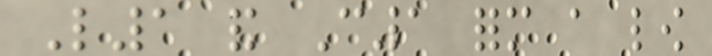L1 and C1 form a low
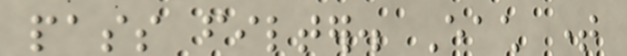pass filter. Each time
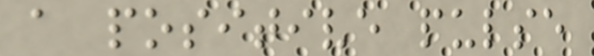a positive pulse
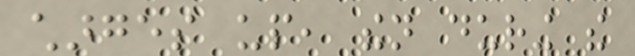charges up, then during the
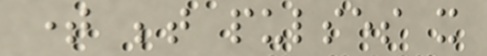time between pulses it
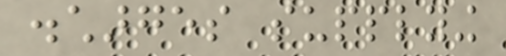discharges supplying
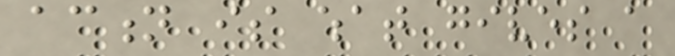action is what gives a
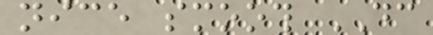nice smooth DC
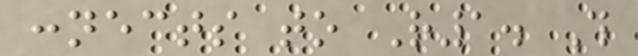connects to R1. This
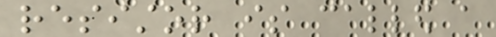resistor is called a
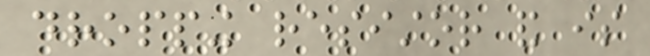dropping resistor and is
